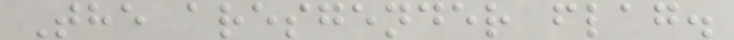The aresgender flag.
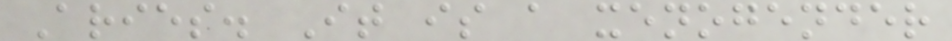Aries. It is a xenogender
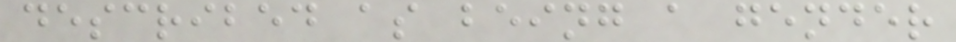described as being a gender
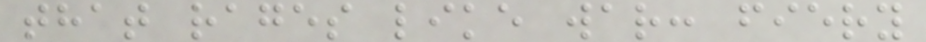that rages like war: fiery
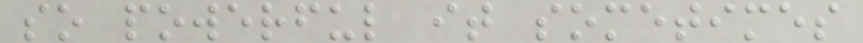so powerful it sometimes
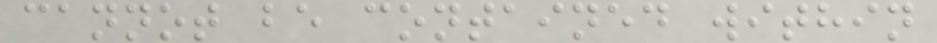cannot be contained within
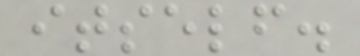itself.
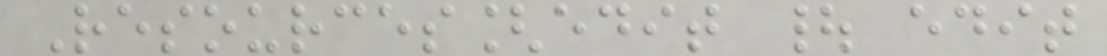Resources[edit | edit
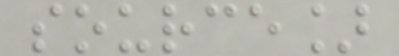source]
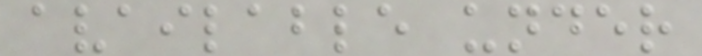available under
